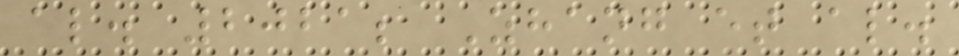al. 2021; Zhang et al.
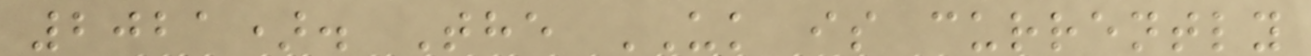2021). The UK is currently
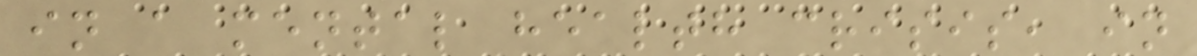in a mental health crisis, in
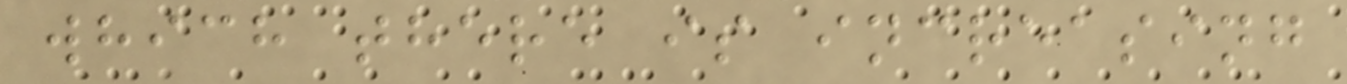which there is increasing
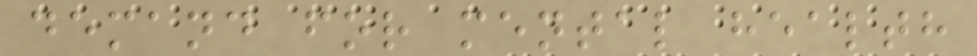demand for mental health
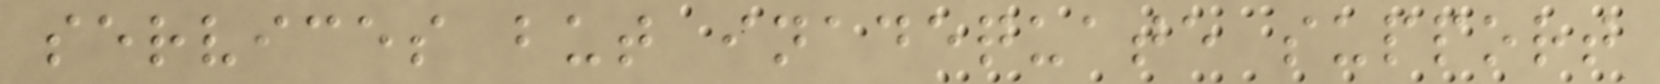services but inadequate support
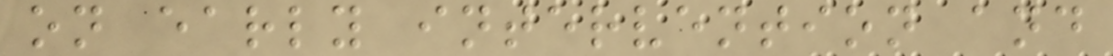on early intervention and
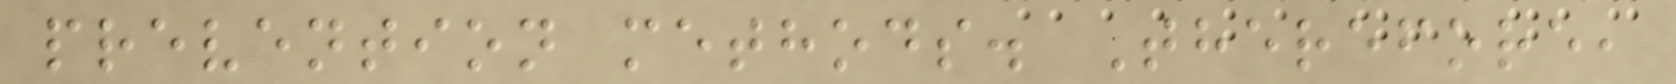prevention methods. Therefore,
